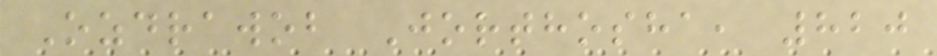Ozdrawob Jorthosha, 820
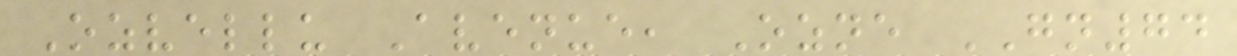Ozvellu Avenue, Ozne GN74
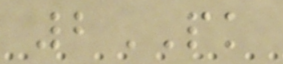2PK
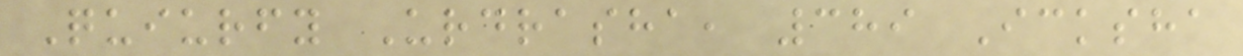Quiurfy Urdrasha, 389 Icksha
